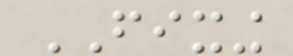FIXING
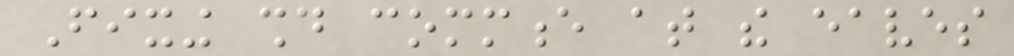Fixing should commence at the eaves
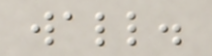wall.
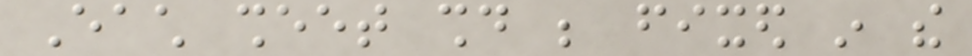Each sheet should be fixed in the
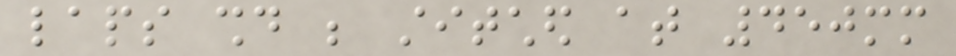laps should be stitched at 450mm
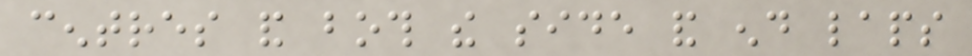centres and both the side and end laps
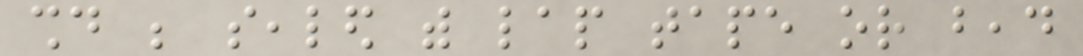should be sealed with lap tape or bead
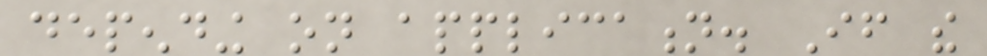depending on application. If the
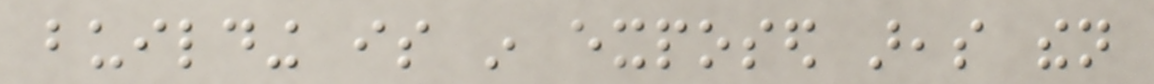building is in exposed areas then
